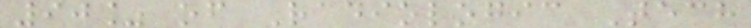90% of Radiologic Tech
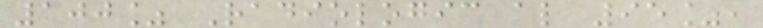100% Radiologic al 95%,
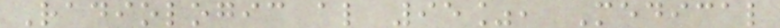Radiologic al 95%, Medical
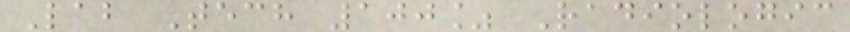Lab Tech 100% Radiologic
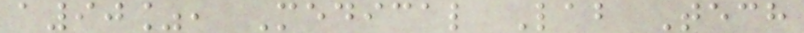a90%, Medical Lab Tech
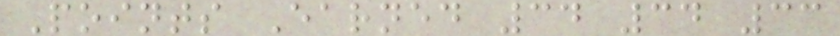Points Earned 34 34 33
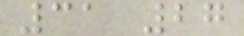31 27
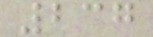237
